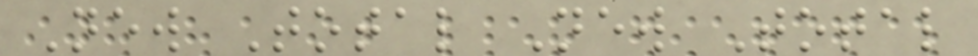New Total New Total
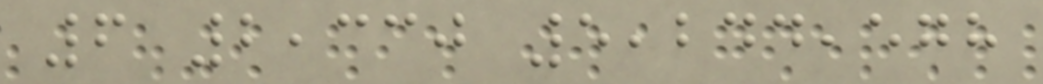6 2,330 5,244,578
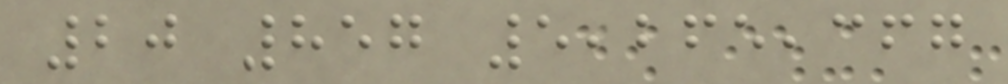20 857 5,265,367
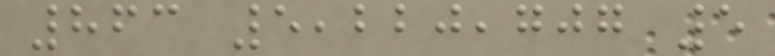863 5,220,707 5
